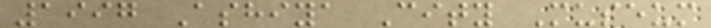1997 Ashiya City Museum
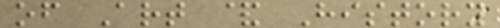of Art & History
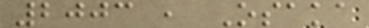2003 , Osaka
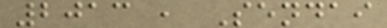2013 , Sendai
